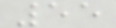55
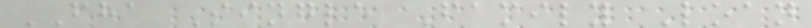FHA Single Family Loan
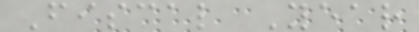Fiscal Year
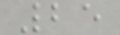25
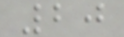20
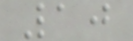10
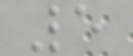5
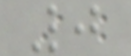0
